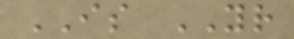IS YOUR
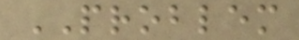PROBLEM
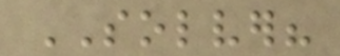SOLVER?
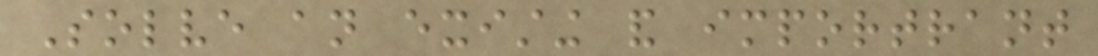Solve an existing and importrant
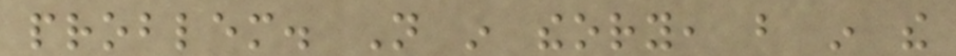problem. Not in theory, but in the
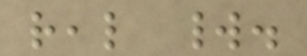real world.
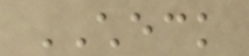CHECK
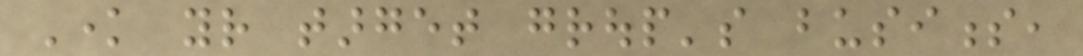Know your target group's business,
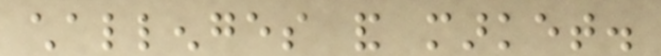challenges and market.
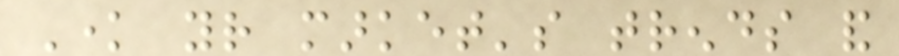Know your market's trends and
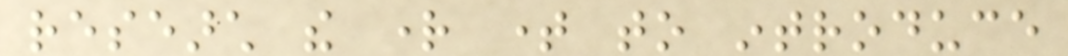research the right time to introduce
